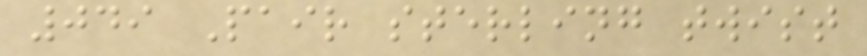049 Pair sterling twist
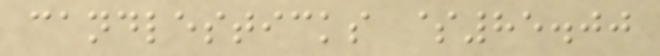candlesticks $85.00
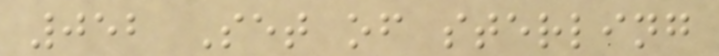052 Set of sterling
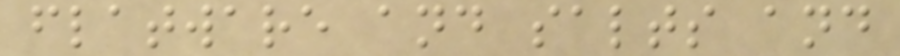flatware and salts and
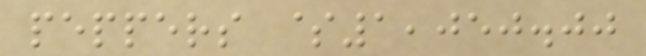peppers $1,050.00
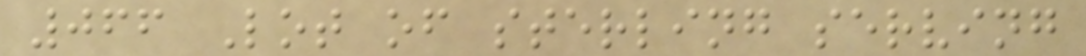066 Lot of sterling serving
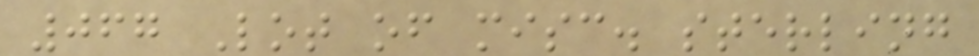067 Lot of misc. sterling
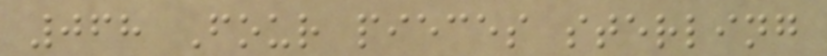068 Four pieces sterling
